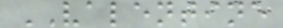VALENTINE
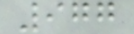977
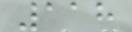118
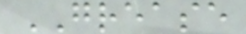GREASE
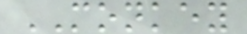MONKEY
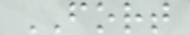FORT
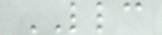LLC
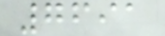7691
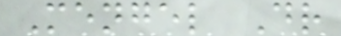Mengel Dr
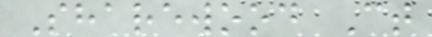Sharewood Ct
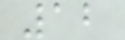12
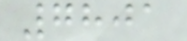7801
